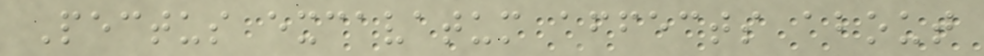Pectus excavatum affects about
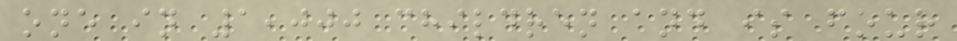one in 1,000 children and is four
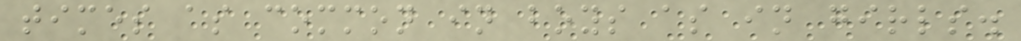times as common in boys as in girls.
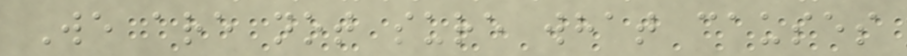We are not sure what causes
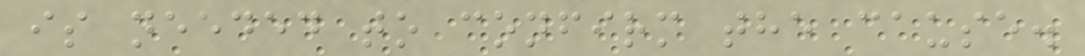is needed to confirm the cause.
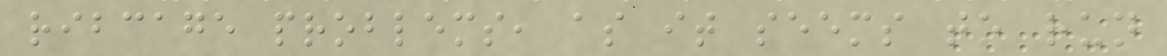ribcage problems, as it seems to run
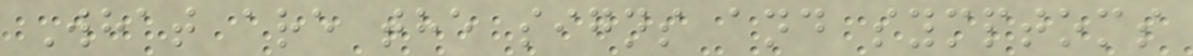What are the signs and symptoms
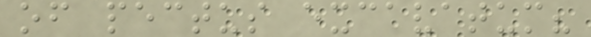of pectus excavatum?
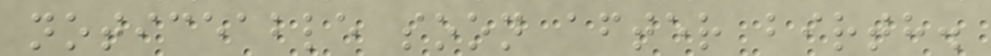noticeable soon after birth.
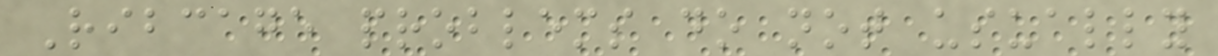Ribcage problems do not usually
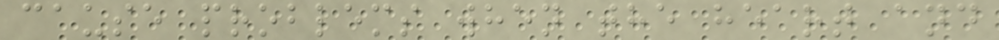cause problems when the heart and
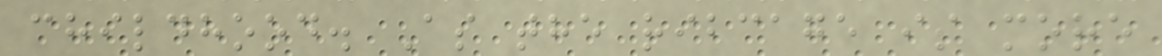childhood. As the ribcage is more
